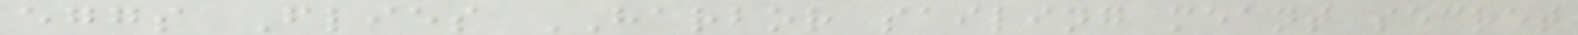eggs Flies HARBOR sailing meant secret
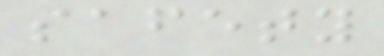safety
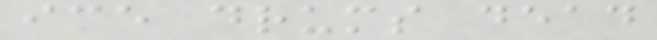ice drums dead
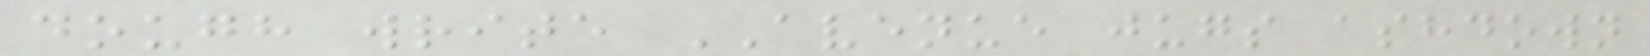dough write AVENUE jugs ashdown
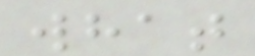what
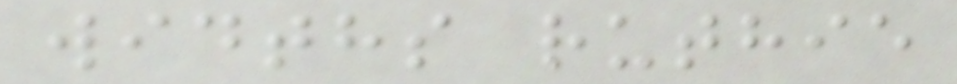widths ruthie
